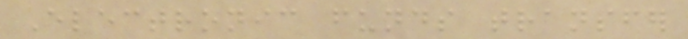Electronic funds transfer
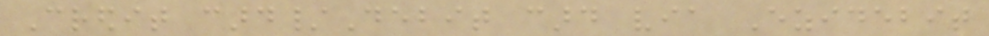Credit card/Debit card via Ezidebit
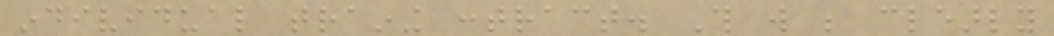individual training contract. This will be clearly
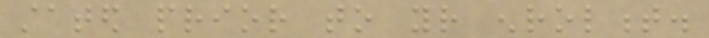stated prior to your enrolment.
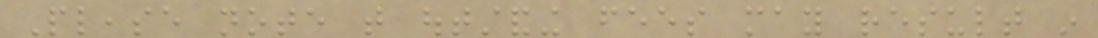Please note that outstanding fees may result in
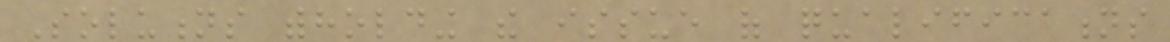Solutions withholding the issue of qualifications
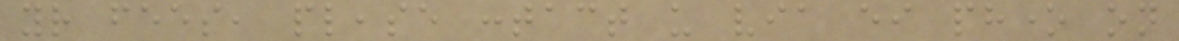your fees, please contact us via either phone on
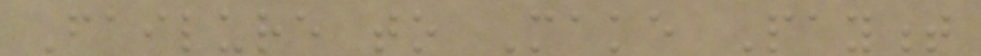Failure to Make Payment
